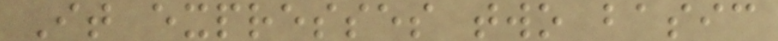It expresses two basic
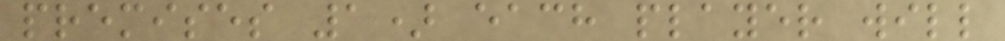premises 1) each player will
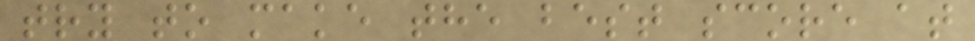try to make the best score at
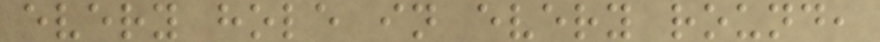every hole in every round,
